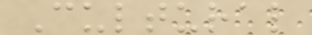Cultural
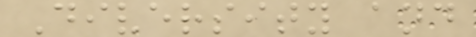Diversity and
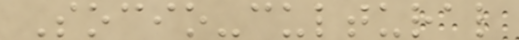Socio-cultural
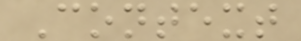Context
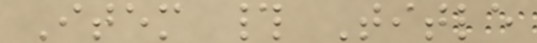Item # Title
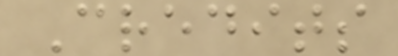Credits
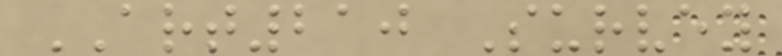ART210 Survey
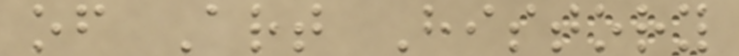of Art History
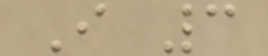I 3
